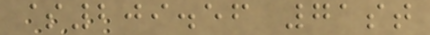$209.56 71st
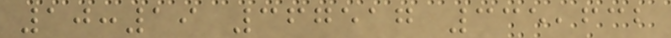10:19 367517 335,632
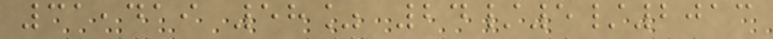31,419 58% 24/5/2013
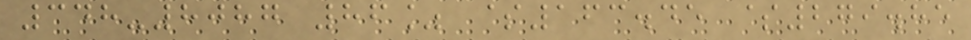348-8087 86% $163.45 $279.85
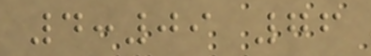4:09 76
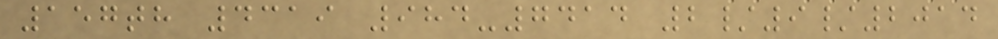157th 4319 984-7414 2/9/2014
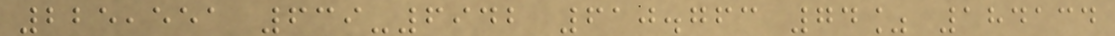225,551 639-6942 610.763 74% 184134
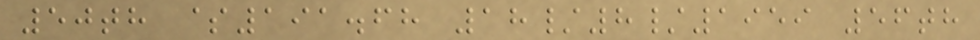50th $191.68 18/8/1959 56th
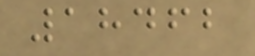18462
